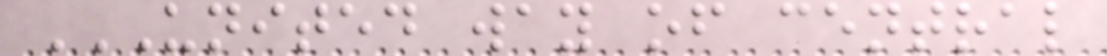UNITED WAY OF CENTRAL
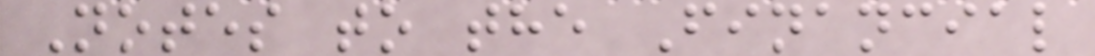Notes to the Financial
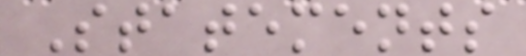Statements
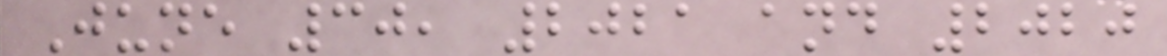June 30, 2021 and 2020
